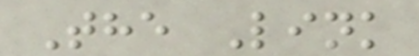The Link
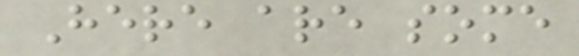Here are some
